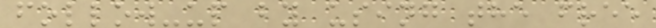follow-up by using the free
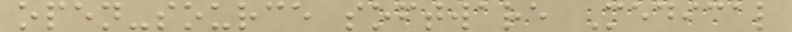open-source software Medical
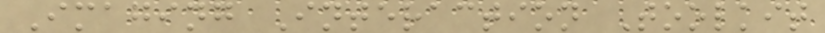Imaging Interaction Toolkit
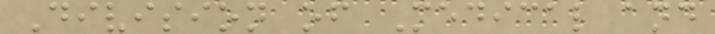Division of Medical and
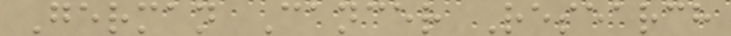German Cancer Research
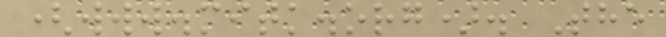(www.mitk.org). The
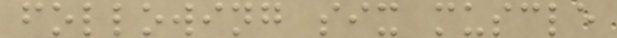following six muscle
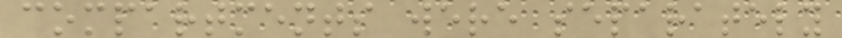compartments were separately
